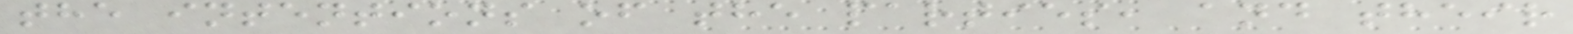the intentions of the parties, and their
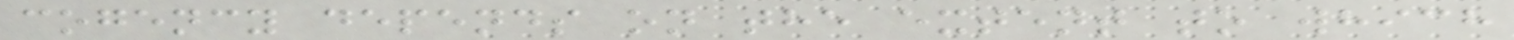cogency depends on the extent to which
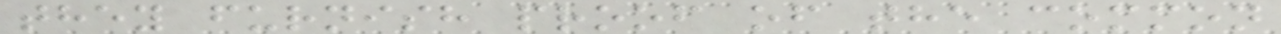they furnish proof of the common
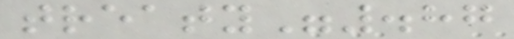treaty".87
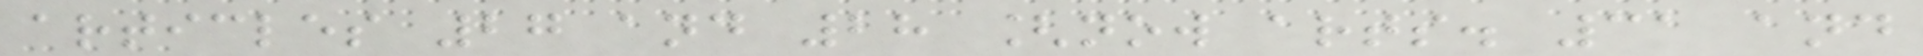articles 27 and 28 [now arts. 31 and
